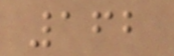162
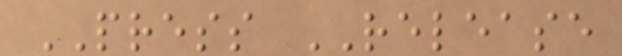PRESS RELEASE
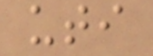uti
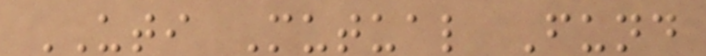UTI Mutual Fund
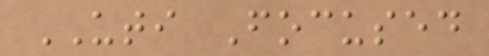UTI Focused
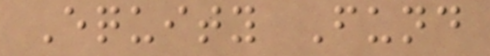Equity Fund
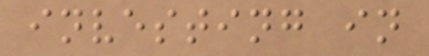investing in
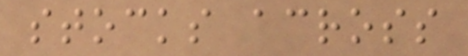stocks across
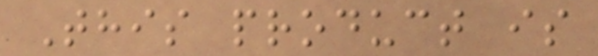This product is
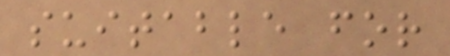suitable for
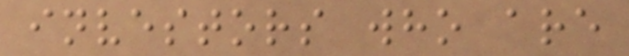investors who are
